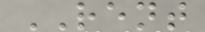RENT
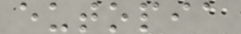eutopia
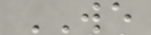WE
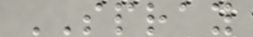SPRAY
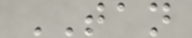TAN
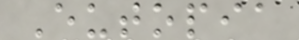Eutopia
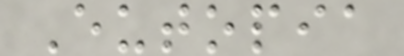Eutopia
